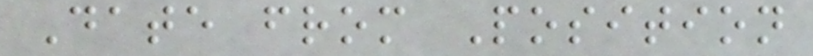Date from Position
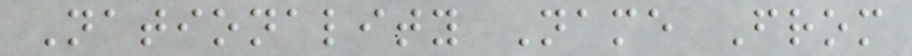Nationality Name From
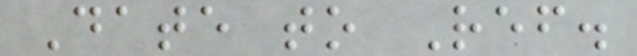Date to Ref.
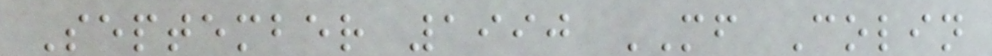September 1990 MF Colin
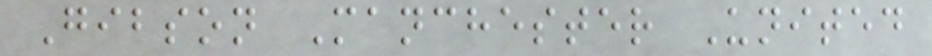Gibson Manchester United
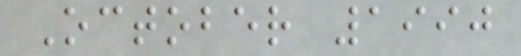October 1990
